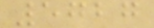5727
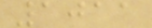1011
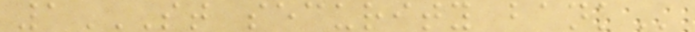1ST SECURITY BANK
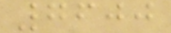7600
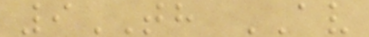9TH AV
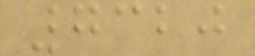7320
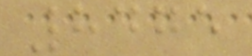8475
